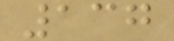137
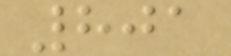801
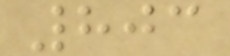803
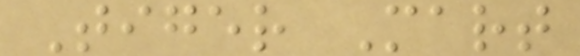Tiger Mart
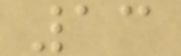13
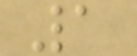1
